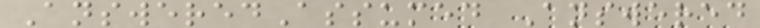AnsweredAssumed Answered
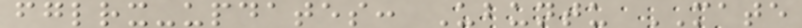fglrx-updates: Ubuntu MATE
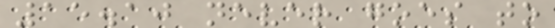15.10 never goes to
